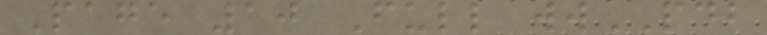Page 10 Full wwPDB
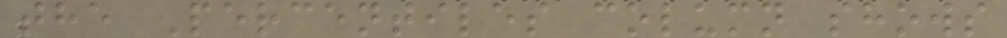the Percentiles column shows
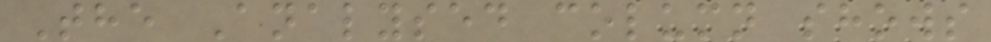The Analysed column shows
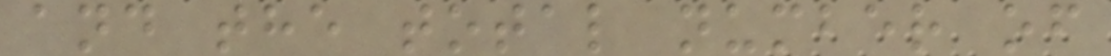and the total number of
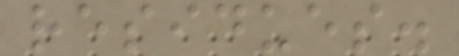residues.
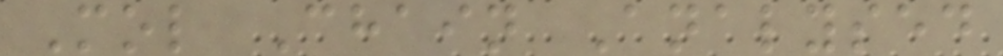Mol Chain Analysed
